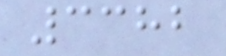3382
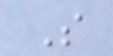S
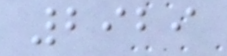2929
